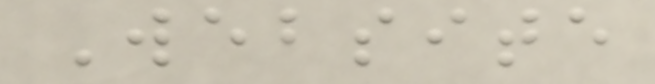Website
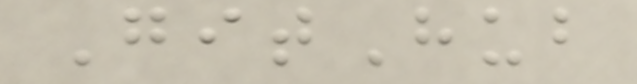GitHub
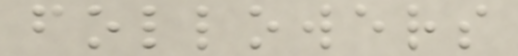followers
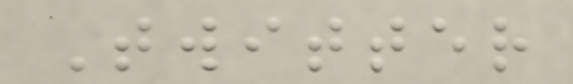Twitter
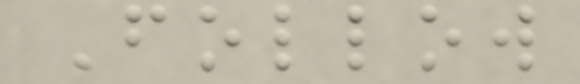Follow
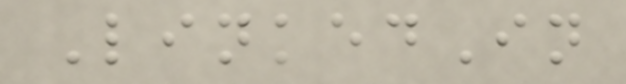LinkedIn
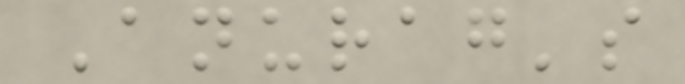Anurag's
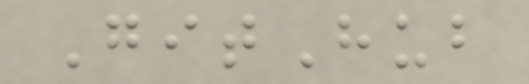GitHub
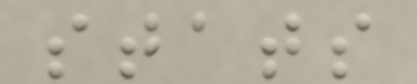stats
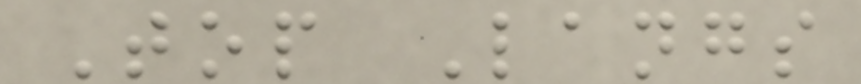Top Langs
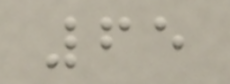65
